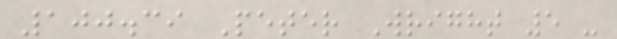100.39 Peter Wright 5 -
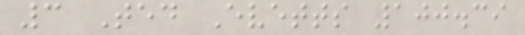3 Ted Evetts 100.39
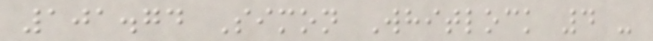101.74 Simon Whitlock 4 -
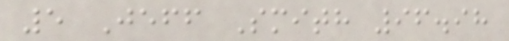5 Jeff Smith 96.98
